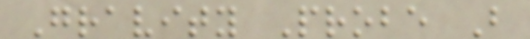Gravity Probe B
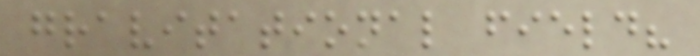gravitational field?
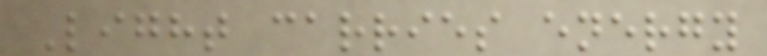Light carries energy
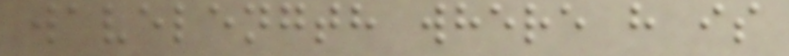wavelength where h is
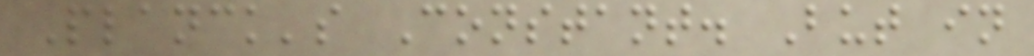Planck's Constant. But in
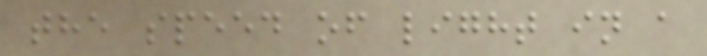the speed of light in a
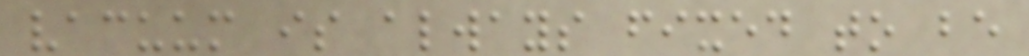vacuum is always fixed to be
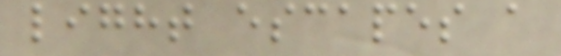light escapes a
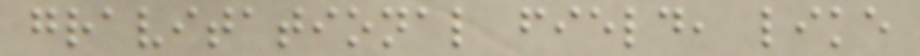gravitational field, like
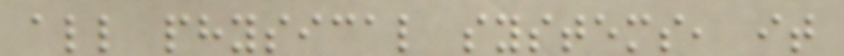all physical systems, it
